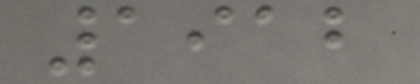1912
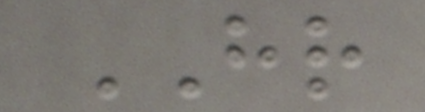HR
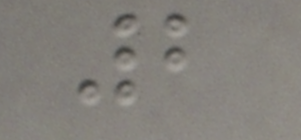2
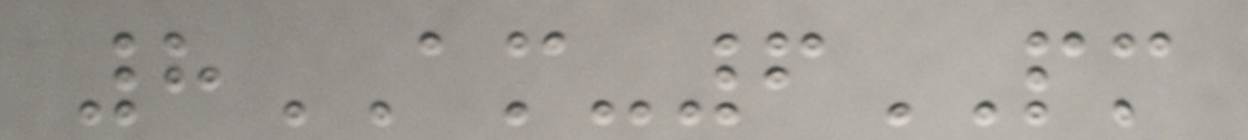8AM-6PM
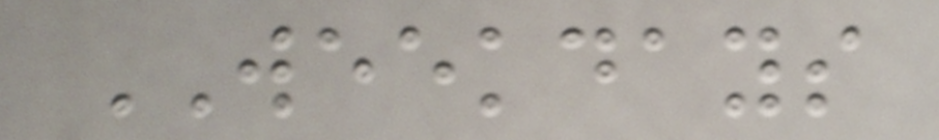WEEKDAYS
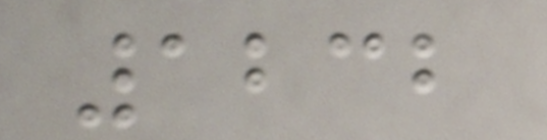1232
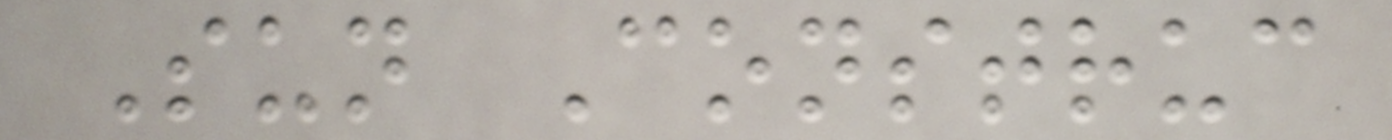Sun Construc
